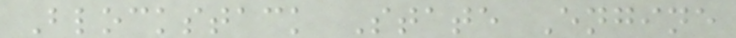Blockstack State Engine
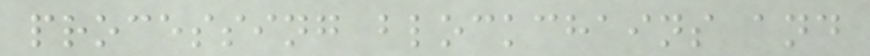processing blockchains and
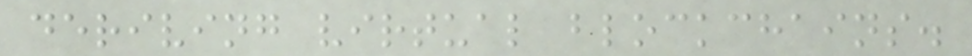deriving virtual blockchains.
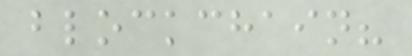blockchain?
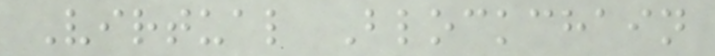Virtual Blockchain
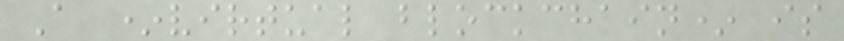A *virtual blockchain* is
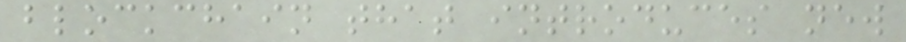blockchain that introduces new
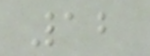12
